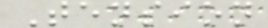Tension
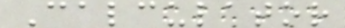Calculator
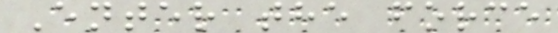Enter the force
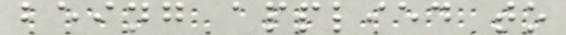being applied to
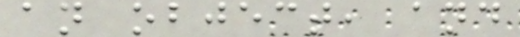an object, and
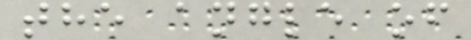the angle of
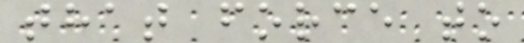that force to
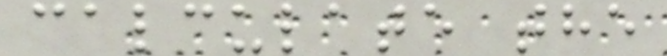calculate the
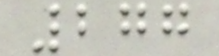277
